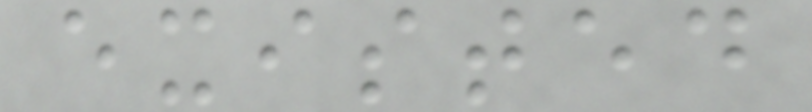existed
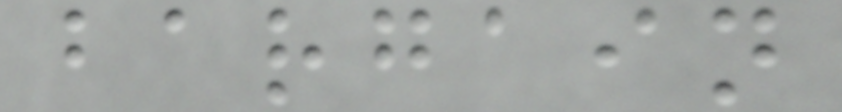bargain
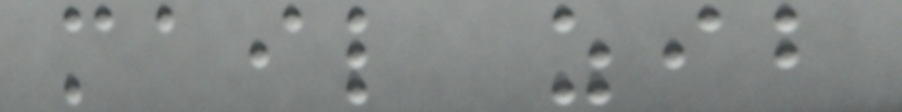mail zib
